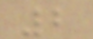2
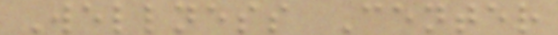Wellness Center
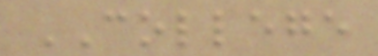COLLEGE
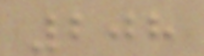208
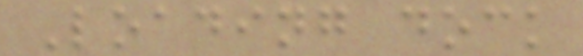Loading dock
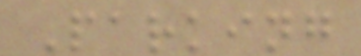Parking
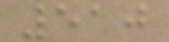510
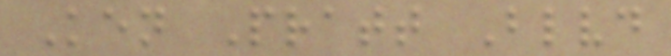Ken Pratt Blvd
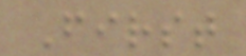First
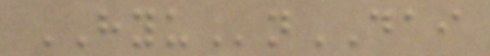HYUnDAI
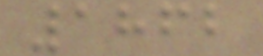1862
